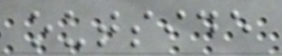outside
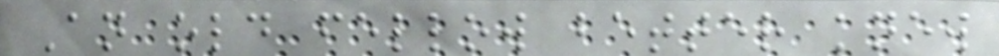An old fellow better knew
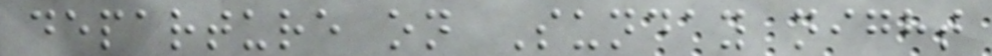departure on Sunday night
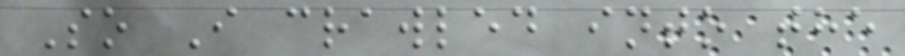So I crawled into the
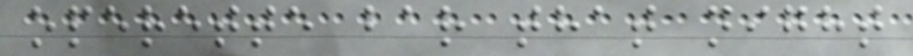operette bar that night
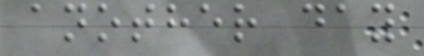another day
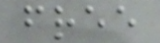free
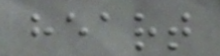heart
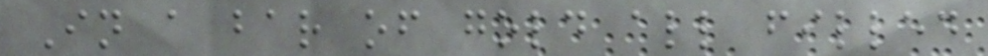In a bar of gold all filled
